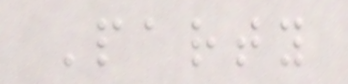Party
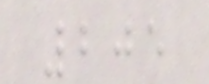205
